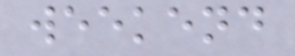weekend
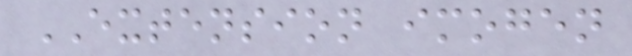EXTENSION imogen
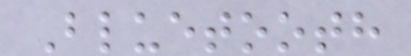Bluetooth
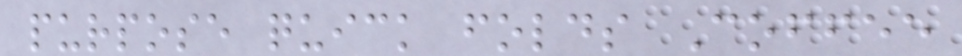purpose quick folds Coffee
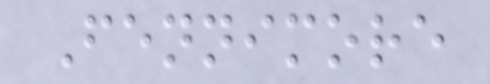Fennimore
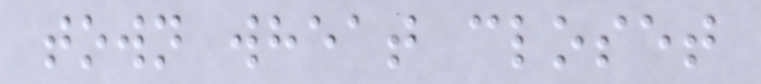town wheat closet
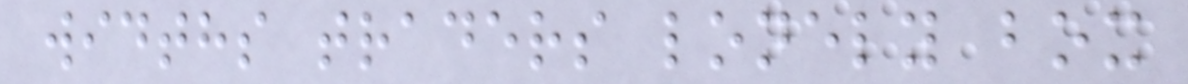widths traders lonely box
